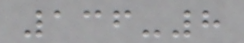136-8
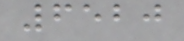6520
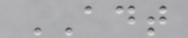ADT
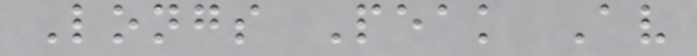Longs Peak Av
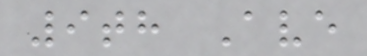9th Ave
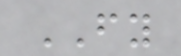FY
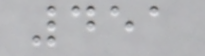451
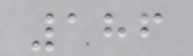186
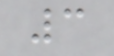3
